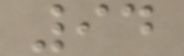94
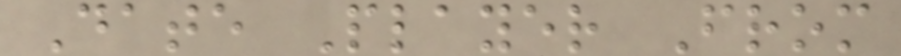Date Player From
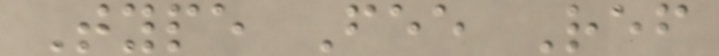Type Fee Ref
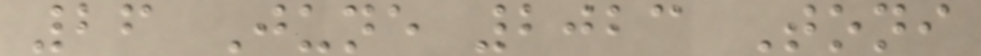26 June 2023 Toni
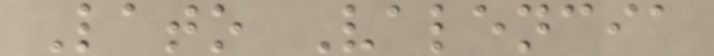Lato Valencia
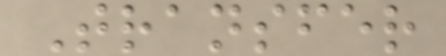Transfer
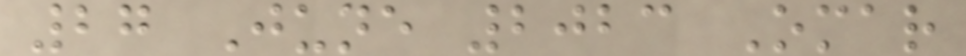27 June 2023 Omar
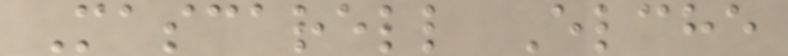Mascarell Elche
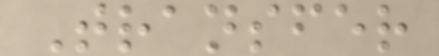Transfer
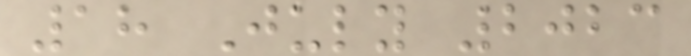18 July 2023
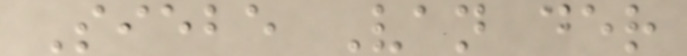Siebe Van der
